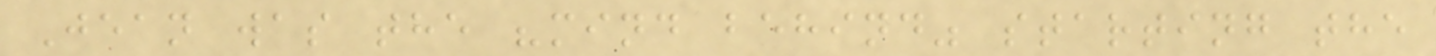Jean was the "mind behind" starting the
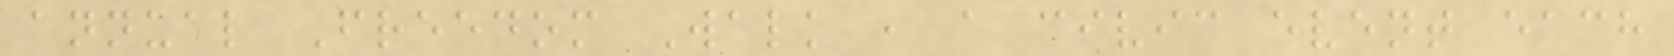annual Freedom Walk , a civic event each
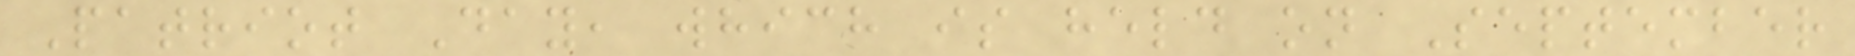Patriot Day, which is held on September
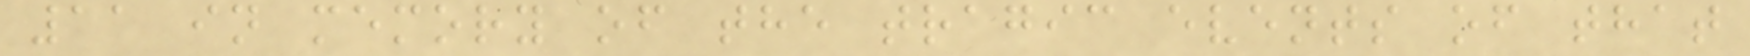11 in memory of the tragic events of that
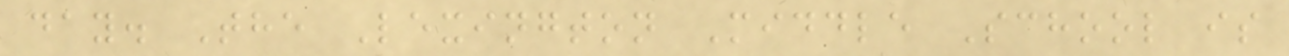day. The Lexington Middle School is
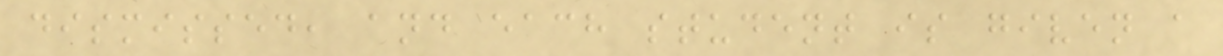dismissed, and each student is given a
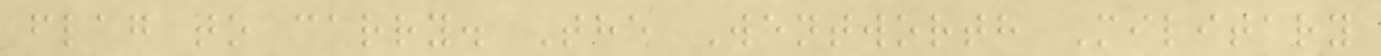flag to carry. The Wentworth Military
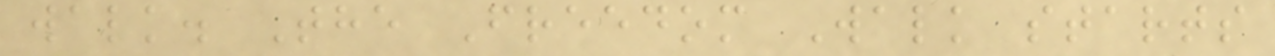walk. The Freedom Walk starts
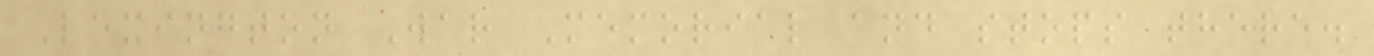Lexington War Memorial and stops there.
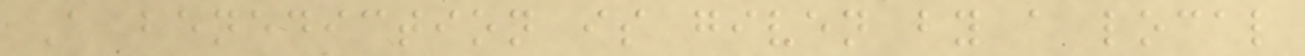A benediction is given by a local
